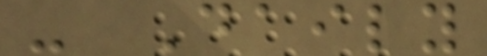- Daily
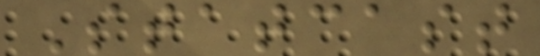Statcast
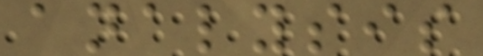analysis
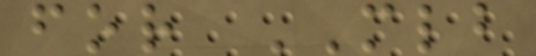for MLB
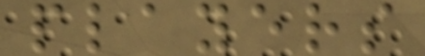players
